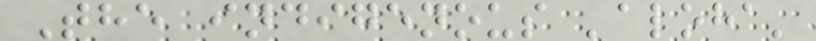The indigenous 'aloha'
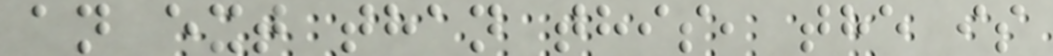an ext than this, the is
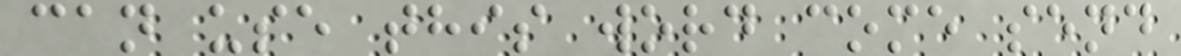can use this word come send
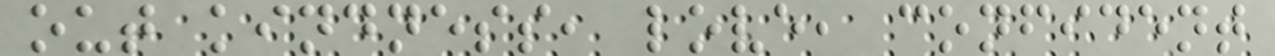out kindness, love, confident
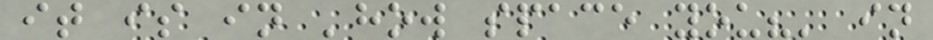it is in 'how space you?' in
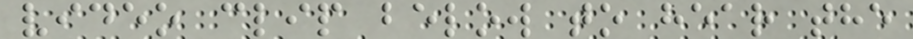video clip below to hear the
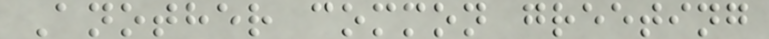Another common greeting
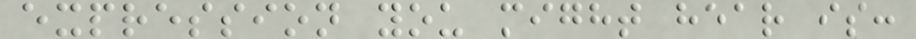expression you might hear is:
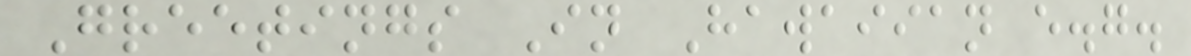Greetings In Hawaiian e.g.
